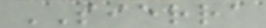SIERRA
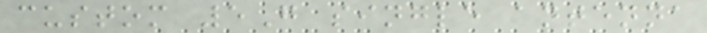custom 5G single antenna
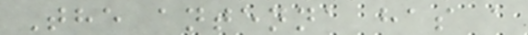The antenna has a
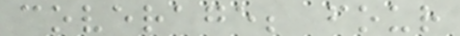coverage; four
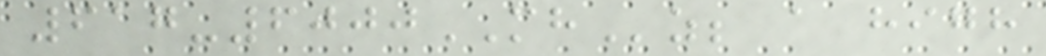617-6000MHz; a high
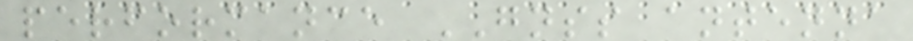performance GNSS antenna
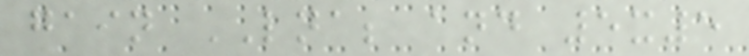gain LNA; and 5x5
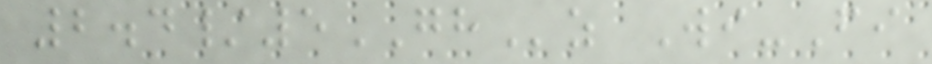2.4/5GHz Wi-Fi
